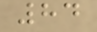84
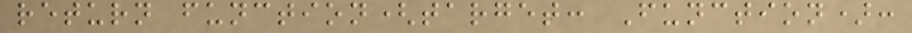return function(target: Function):
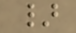}
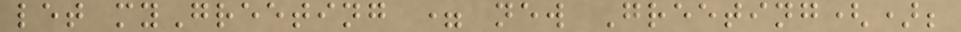let myGreeting = new Greeting();
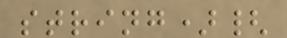string){
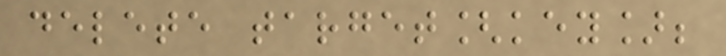delete target[key];
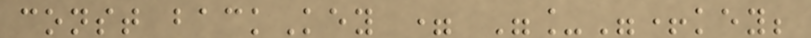const backKey = "_"+key;
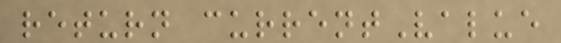return currentValue
